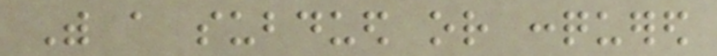With a subdued or conquered
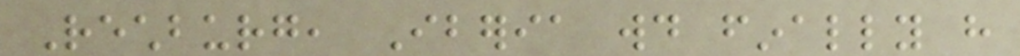Rechburg, Iberia would finally have
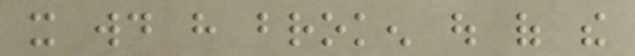it would have broken out of the
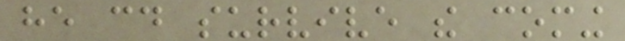he could survive the coming
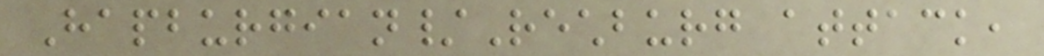Hapburgian/Rechburg attack,
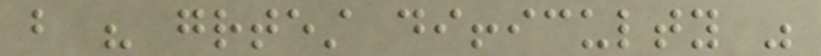but his greatest difficulty was
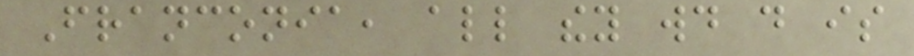Franconia, all they would do is
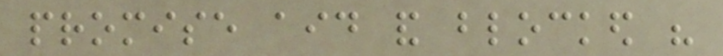promise aid and blocked his
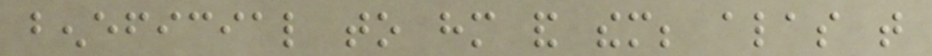beneficial to him and them; alas that
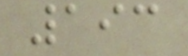193
